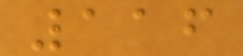116
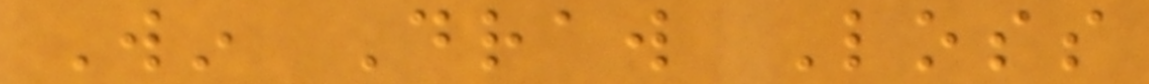Win Draw Loss
